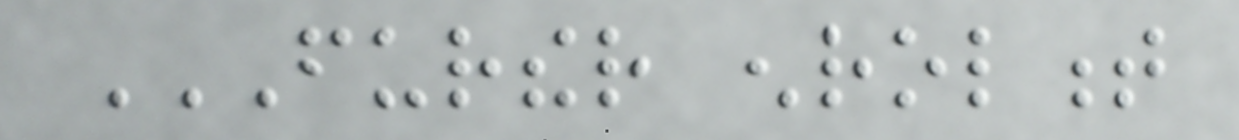FURTHER ENROLMENT
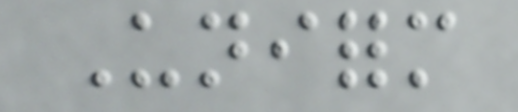Uniform
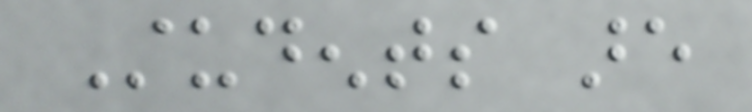Students are
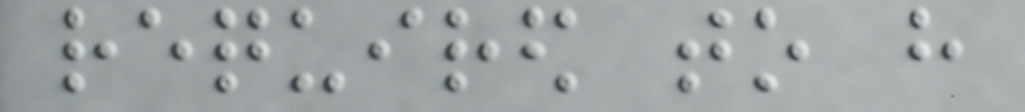required to have
